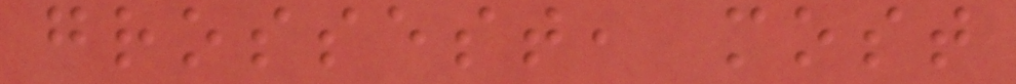grossest, most
